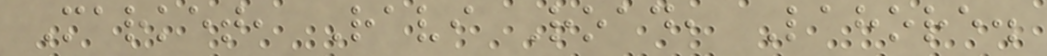Market, Ravi Road, Lahore.
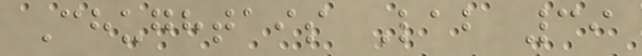Chughtais Lab 39
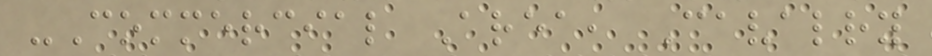-Commercial Area, Cavalry
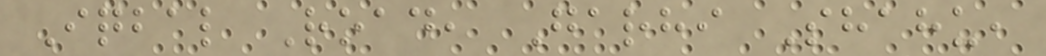Iqbal Road, Garhi Shahu,
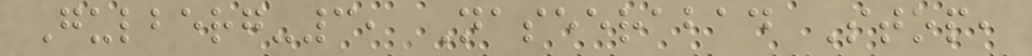Gulberg-3, Naseerabad Stop,
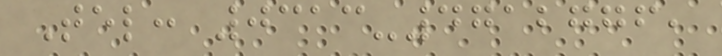Tel: 0313-4712776,
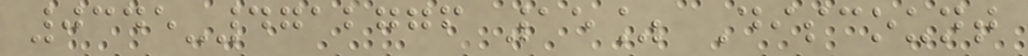0345-4712776 15% Discount
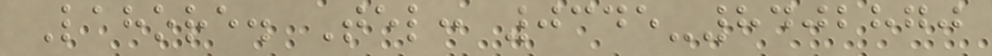Lahore. Tel: 0345-8402870
